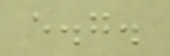e.g.
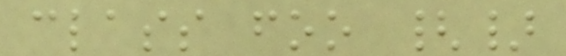class foo {}
